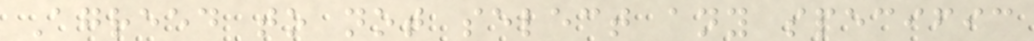Agreed to not select any specific
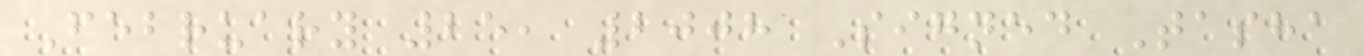February 25, 2008 Signed Tasha
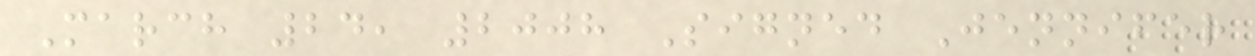March 24, 2008 Signed Jennifer
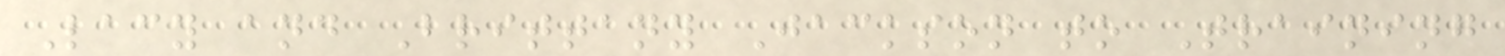Lacy and Brittany Jackson to Training
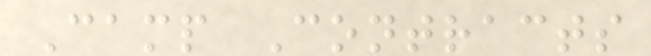Camp Contracts
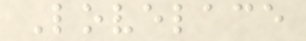Lovelace
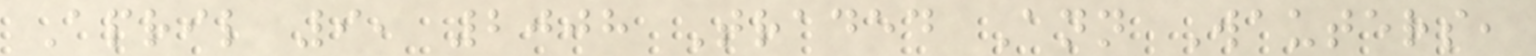April 9, 2008 Traded Ann Wauters,
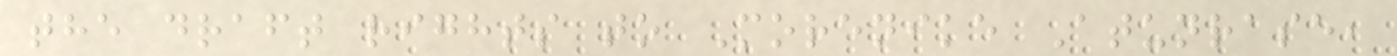the draft rights to Morenike Atunrase,
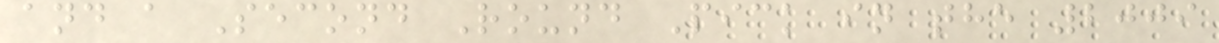and a Second Round Pick in the 2009
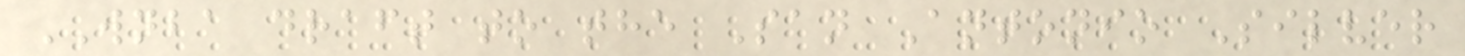WNBA draft to the San Antonio Silver
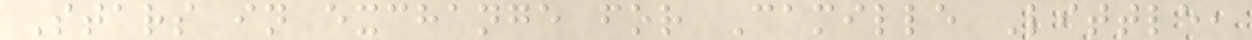Stars in exchange for Camille Little,
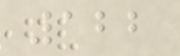122
